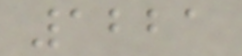1221
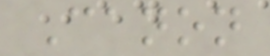Canon
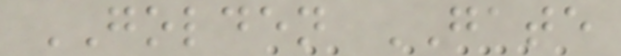GOLDEN GATE
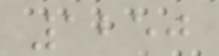1250
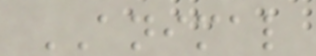ANIMAL
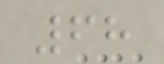68
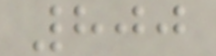800
